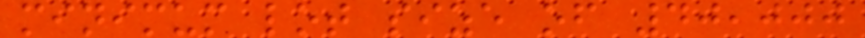minimum lot size of 40,000
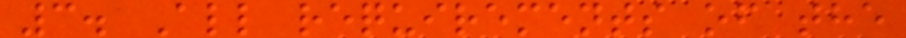3. All requirements of the
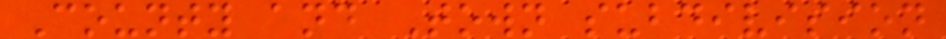County and Town subdivision
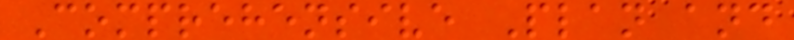Comprehensive Plan and
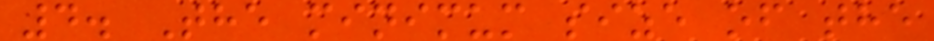4. The minimum size of the
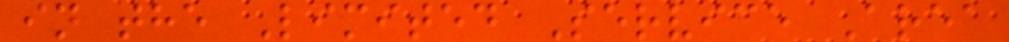in the Limited Service Area
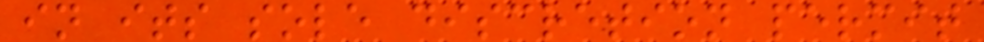in its sole discretion permit
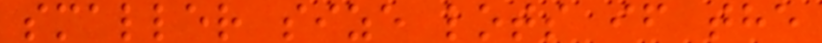smaller size lots if the
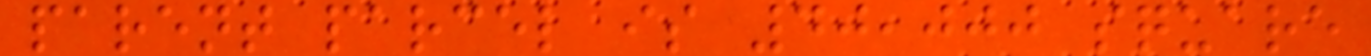parent parcel is 40,000 square
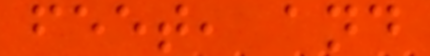feet, and
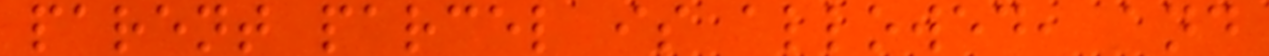parent parcel is allowed, and
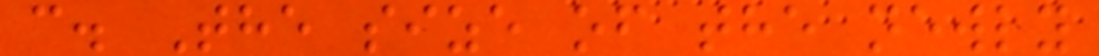c. The size of the newly
